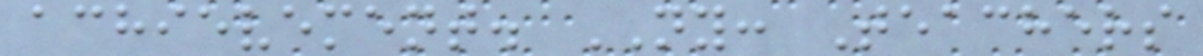achievement. NY: Teachers
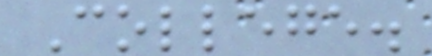College.
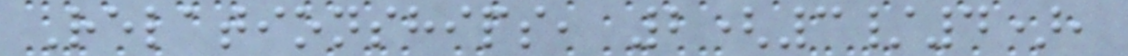Relationships, 2(3/4),
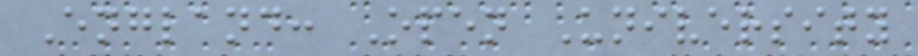England: Open University
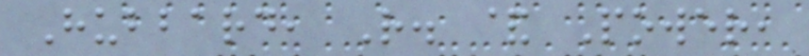Hubbard, R. & Power,
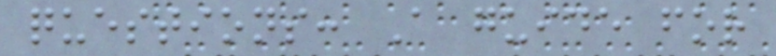questions: A guide for
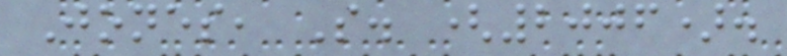Jones, S. (2006).
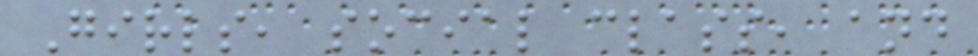Girls, social class, and
